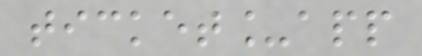ticket_app
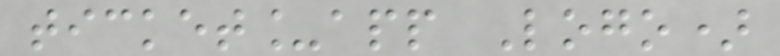ticket_app Logo)
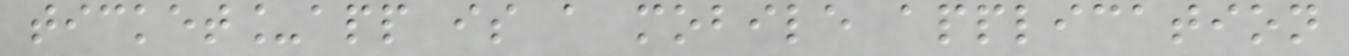ticket_app is a mobile application
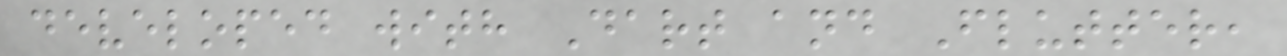developed with Dart and Flutter,
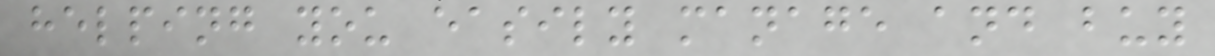helping you easily manage and buy
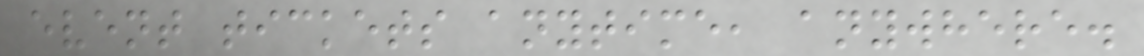event tickets anytime, anywhere.
